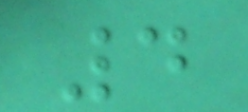4
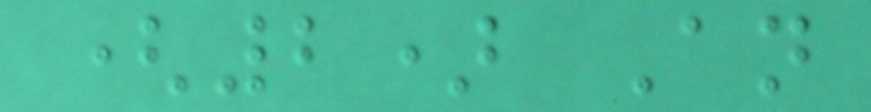(2) An
